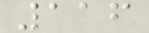116
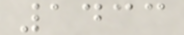1433
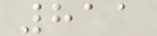811
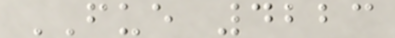FUE 4223
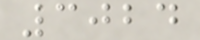3024
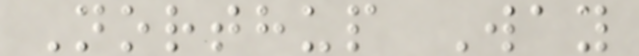Northup Way
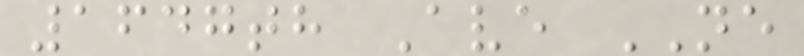1647th Ave NE
